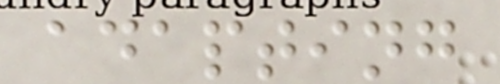adapting
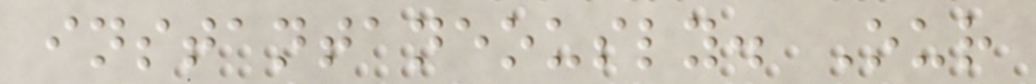instantaneously. Our
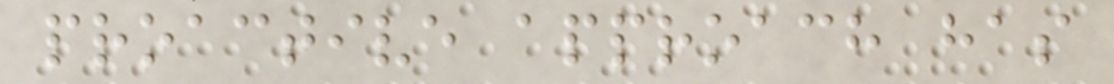proactive approach has
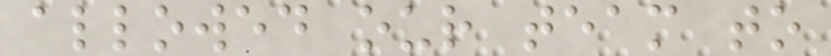allowed our team to
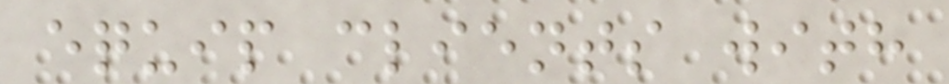equip clients with
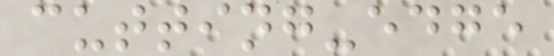cutting-edge
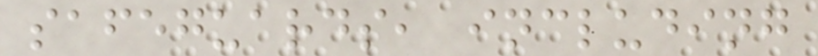safeguards, including
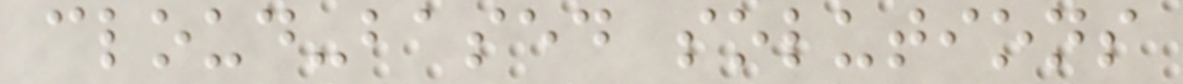cloud-based solutions
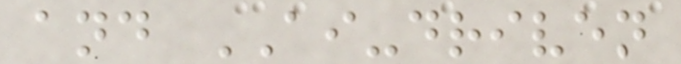and AI-driven
